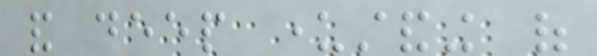and deep understanding of
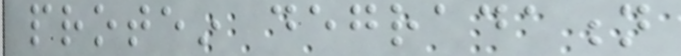protein degradation
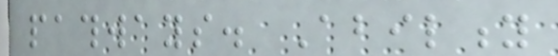pathways. Ability
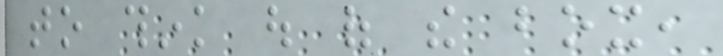to think out of the box,
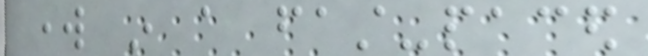work in a fast-paced
